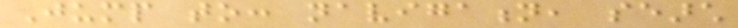Jump to: navigation, search
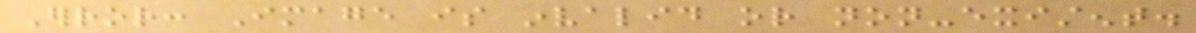Error: Image is invalid or non-existent.
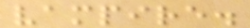vampire.
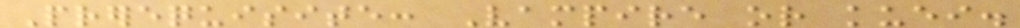Prerequisite: Vampire or kuei.
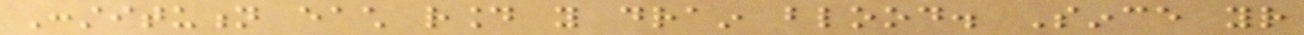Constitution each round you drain blood. Since your
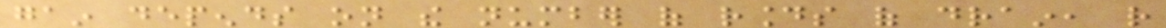gain depends on the number of rounds of drain, rather
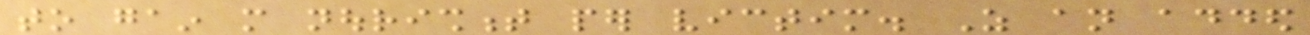to gain more nourishment per victim. As an added
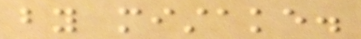by mistake.
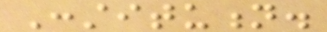Constitution.
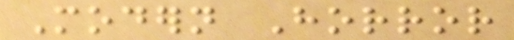Modern Horror
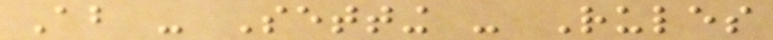About - Setting - Rules
